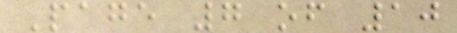Page 7 of 10
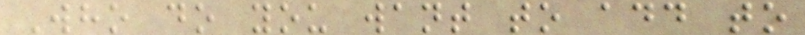Who do you want to add to
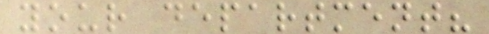your department?
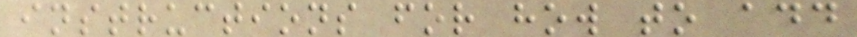instructions for how to add
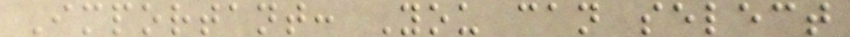Important: You can select
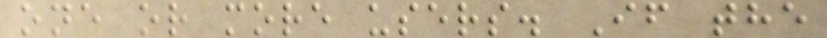one or more users. If the
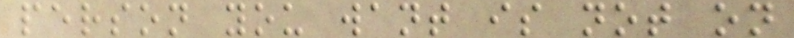person you want is not on
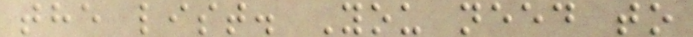the list. You need to
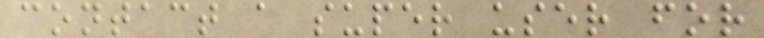contact a super user for
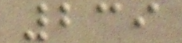239
